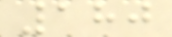180
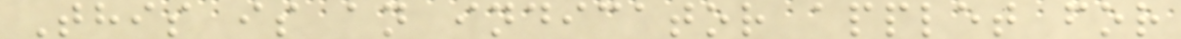This is an indicator applet for
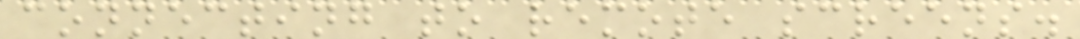connecting to remote screens.
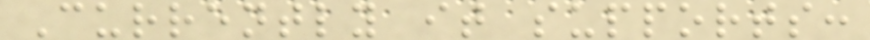Currently it supports:
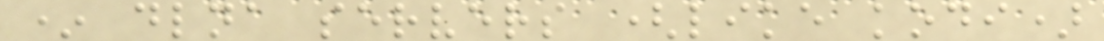* dlna servers (like kodi)
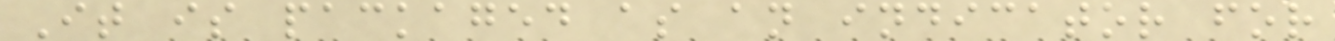It is packaged as an indicator for
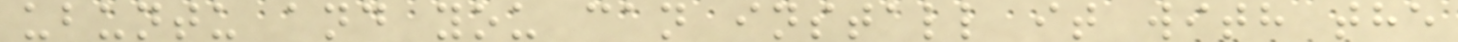ubuntu and you can install it with the
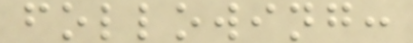following:
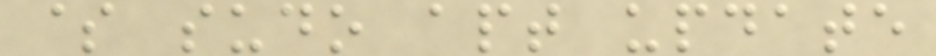$ sudo apt update
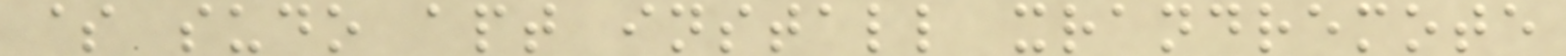$ sudo apt install xrandremote
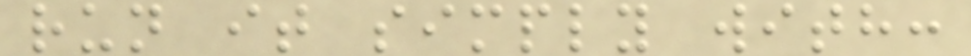run it simply with:
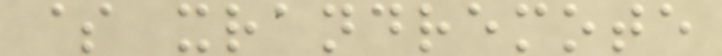$ xrandremote
